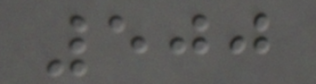500
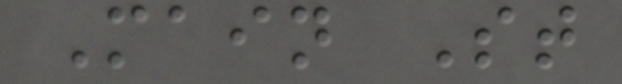Main St
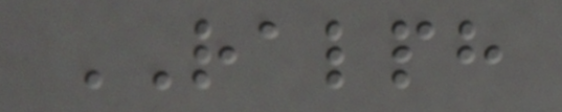RALPH
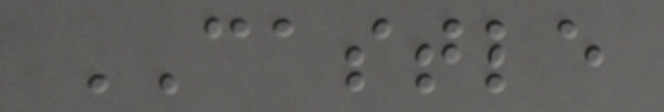CASTLE
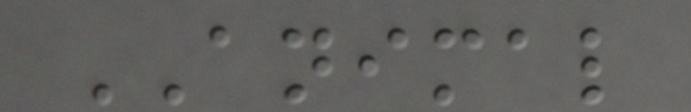ANIMAL
